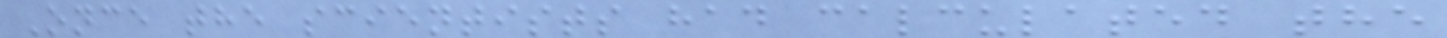Once the scientists had calculated the
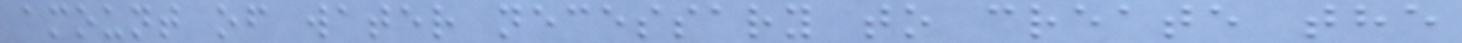amount of water necessary to create the
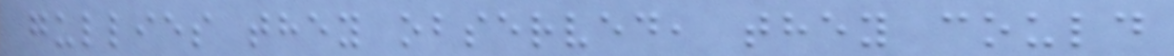gullies they observed, they could
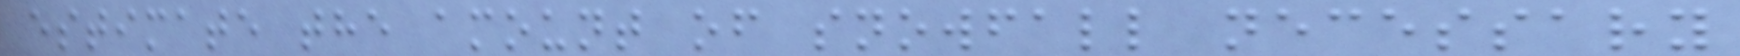estimate the amount of snowfall necessary
